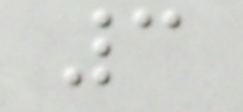3
